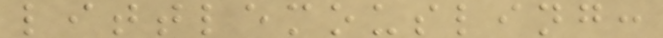littlemousling:
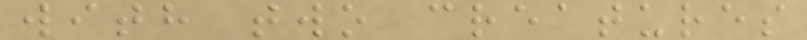with two creatures
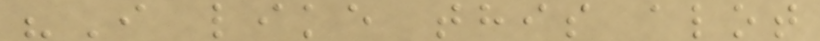"I like this alot
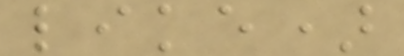like)
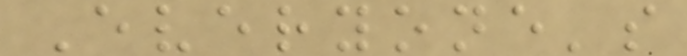Everyone's
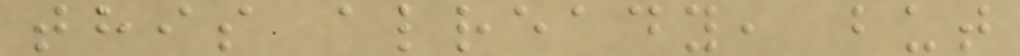this already, but
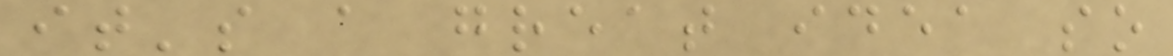it's a great idea so
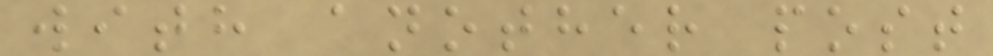with another post
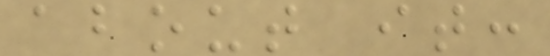about it:
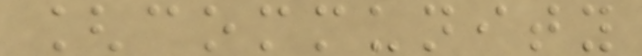[community
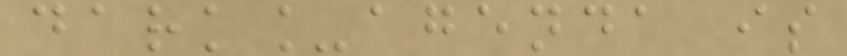dark_agenda is
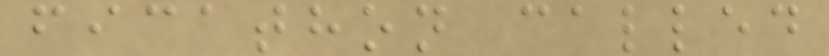ficathon called
